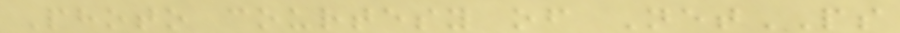Photo courtesy of NetPS
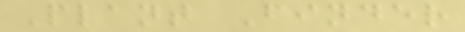Plant Finder
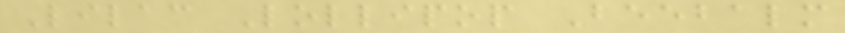Lilac Lollipop Beebalm
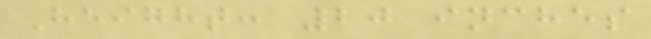Height: 20 inches
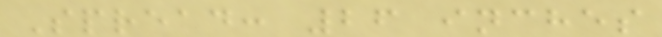Spread: 26 inches
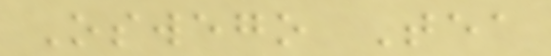Oswego Tea
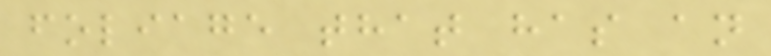foliage that has an
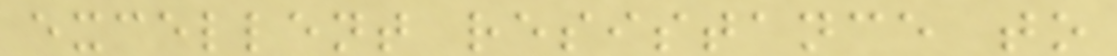excellent resistance to
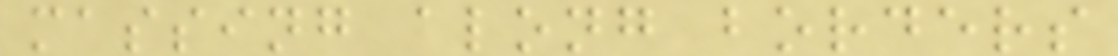massing along borders
